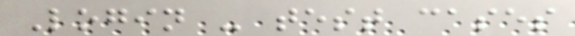Login - test cases
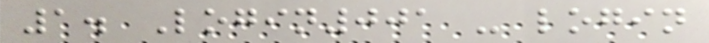1. Login001 - login
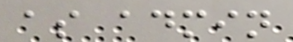as admin
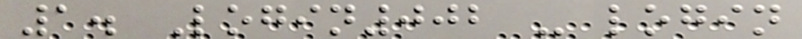1. Login002 - login
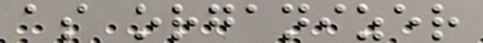as organizer
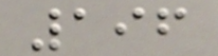196
